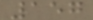157
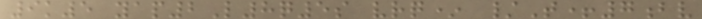9k5 yap2L8q5s vrq* /T+7bv
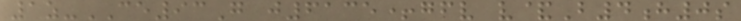1z-CE93G j6135+gfv v&B4h0s
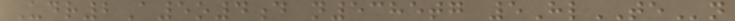Udr2A5o4d n5385tg 5HlTEn
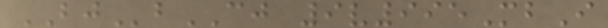BJbCJ 9v995MbI
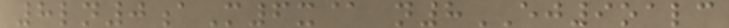8ln0aM6x@ n8EJ9oalc
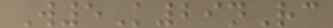W5K29nRc
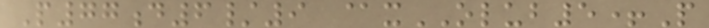P77d6/9 @xOLUB5+P
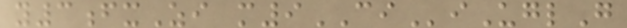y3fxZi m9CIiUglG
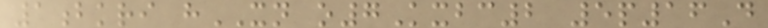1bkri hXN o7Kxbc2 5p16D
